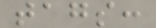tags:
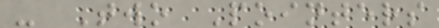- Two Pointers
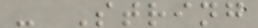- String
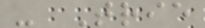- Trie
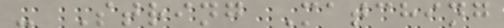- String Matching
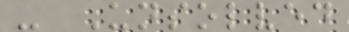- Unsolved
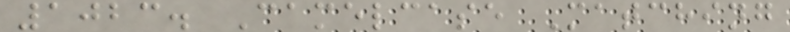1023. Camelcase Matching
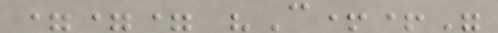=== "C++"
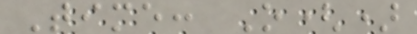Time: O()
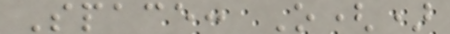Space: O()
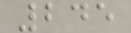245
